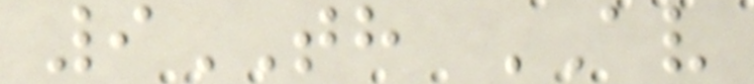9TH AV
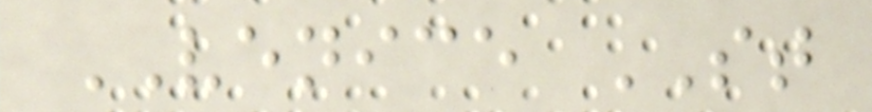VENICE ST
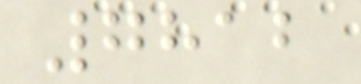7812
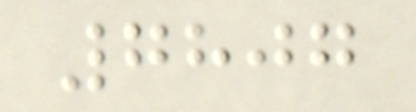7807
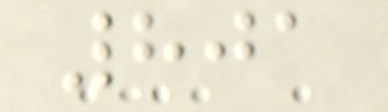801
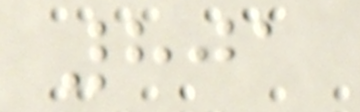801
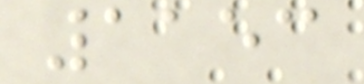1153
